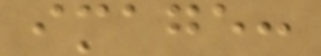image:
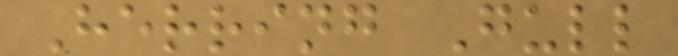Herring Gull
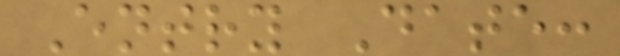Entry Date:
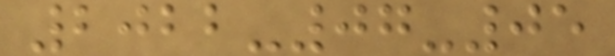2022-07-05
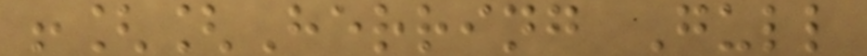![[Herring Gull
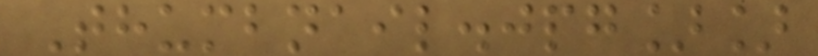Thumbnail.jpg]]
